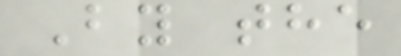By the
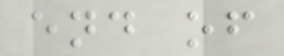end of
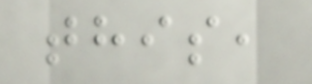this,
